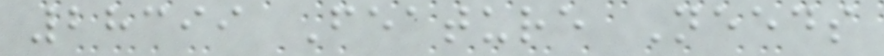28399 Feature Needs
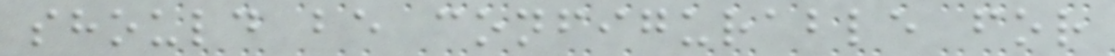should be configurable for
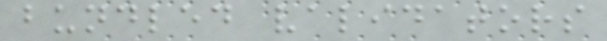bundled validators
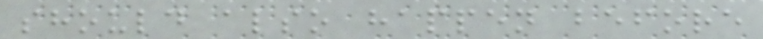should also happen before
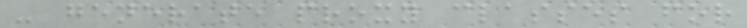- generate proxy classes for
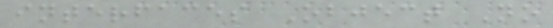interfaces Object No
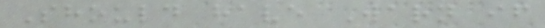Should have Warn if
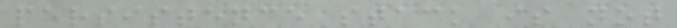persistence stack is not
